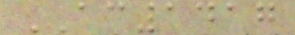AC1417
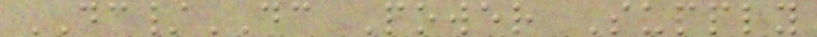DC/DC Power Supply
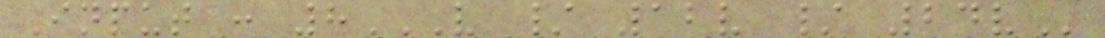Input : 8V / 12V / 24V
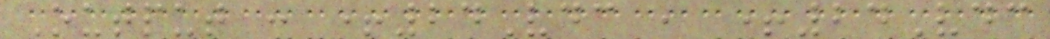Output : +24Vdc , +24Vdc
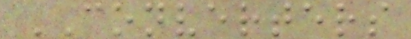CONVERTERS
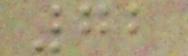72
